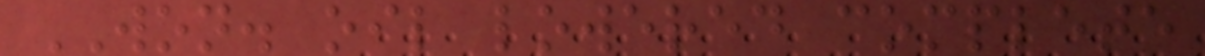WON. oil lowered complete
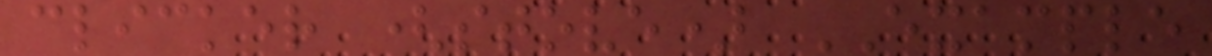clicker (stove) EXAMPLE
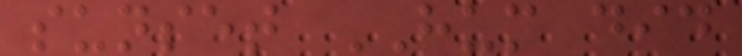sunset HUM did
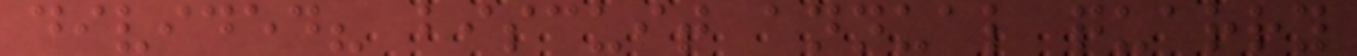divided? biscuit annual quarry
